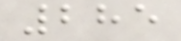285
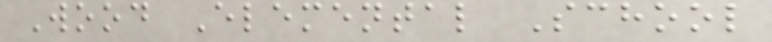Wood Elemental School
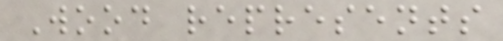Wood represents
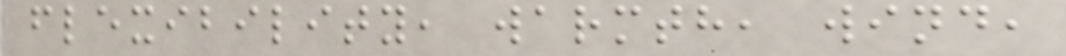flexibility, warmth, wind,
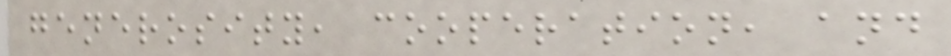generosity, cooperation, and
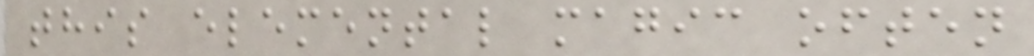this elemental magic often
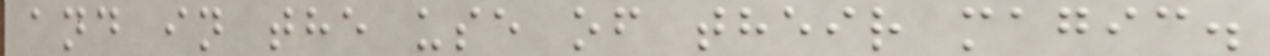and in the use of their magic.
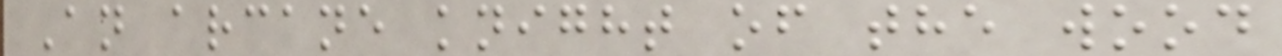An arcane knight of the wood
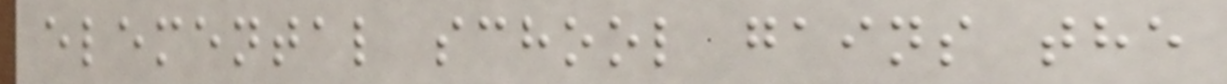elemental school gains the
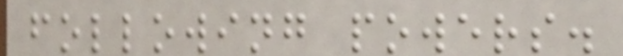following powers.
